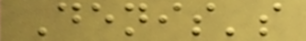Denis's
